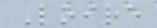Loire
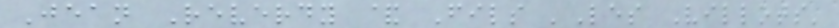Jean Reverdy & Fils 'Les Villots'
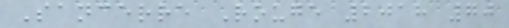Sancerre Rouge 2018 70
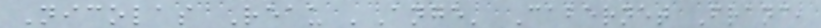Nicolas Reau 'Ange' Cabernet Franc,
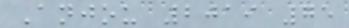Anjou 2019 75
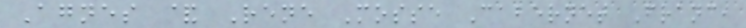Agnes & Rene Mosse Cabernet Franc,
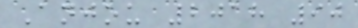Anjou 2018 90
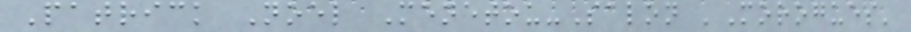Patrick Noel Menetou-Salon 'Morogues'
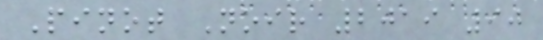Pinot Noir 2019 90
